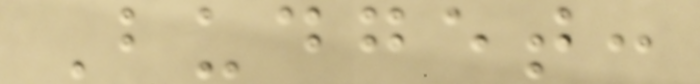Budget:
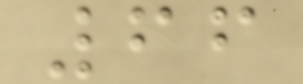66
